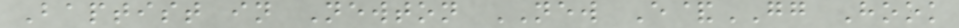Baptist in Newton NEW E&GG Hook
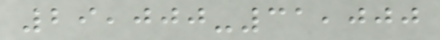29,000-31,000
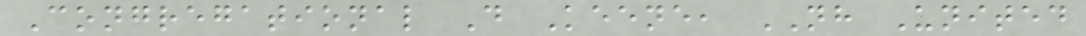Congregational D Keene, NH United
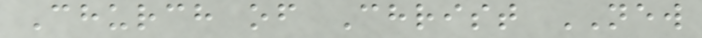Church of Christ NEW
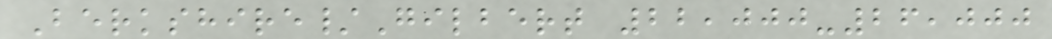Berkshire/Gilbert 22,000-26,000
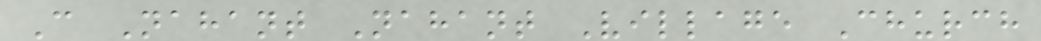C Nahant Nahant Village Church
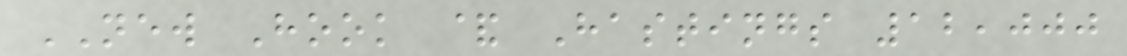NEW Hook & Hastings 12,000
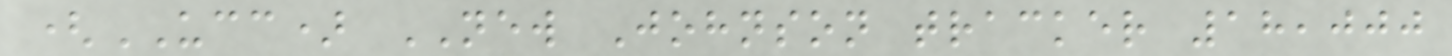(UCC) NEW Johnson tracker 18,000
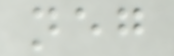neg
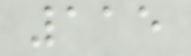115
